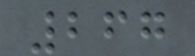267
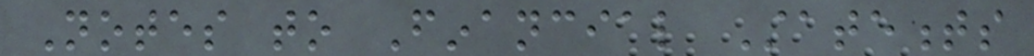Notes to Financial Statements
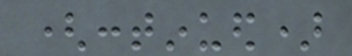(continued)
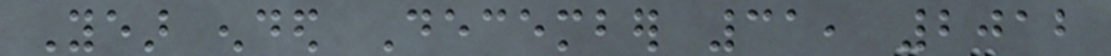Year ended December 31, 2012
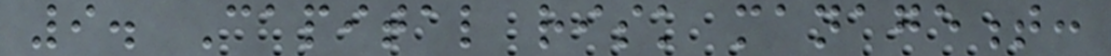9. Capital risk management:
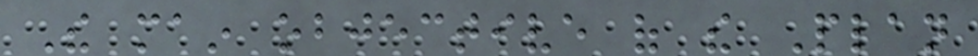The main objective of the Plan
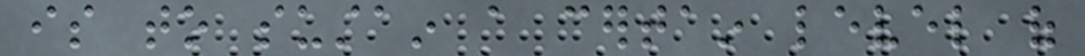is to sustain a certain level of
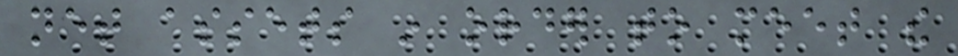net assets in order to meet the
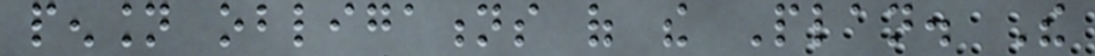pension obligations of the Plan. The
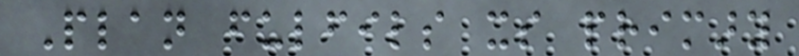Plan fulfils its primary
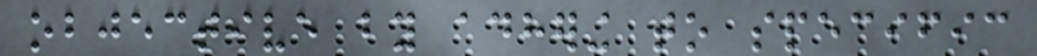objective by adhering to specific
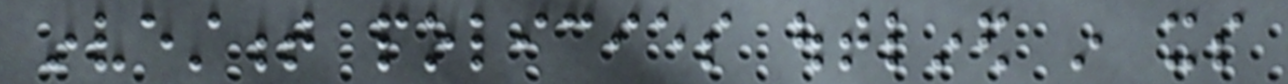investment policies outlined in its
